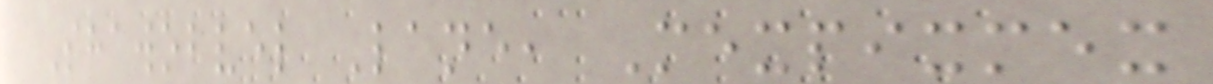Shawobvel Lane, Mexpixmex
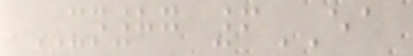XN87 6EA
